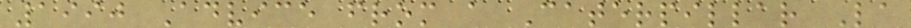1990 Advice from a Caterpillar La
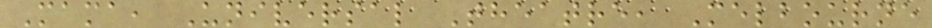Mama, Universal Theatre, Melbourne
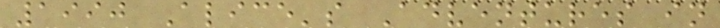1990 Alice's Adventures in
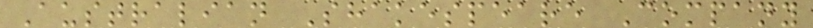Australian Shakespeare Company
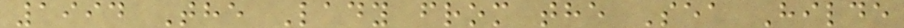1994 The Lady from the Sea Hilde
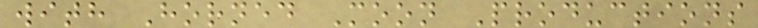with Horned Moon Productions
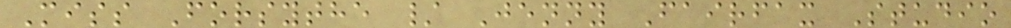Miss Forsythe / Jenny Fairfax Studio
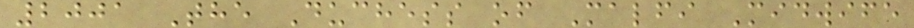2001 The Duchess of Malfi Midwife
